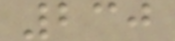230
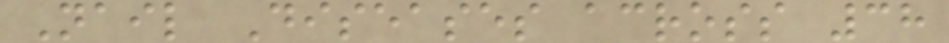Nail Diseases across 38
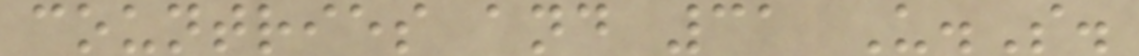countries and 31 U.S.
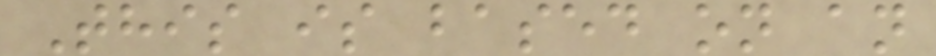This is based on an
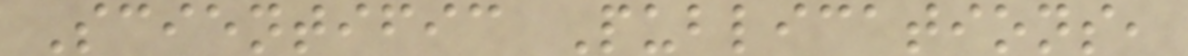Scientific Publications,
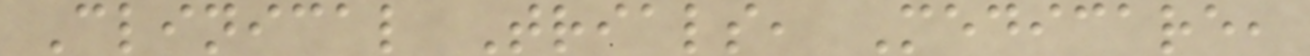Clinical Trials, Medicare,
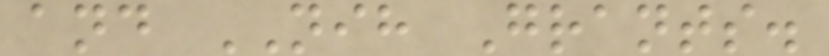and NIH Grants.
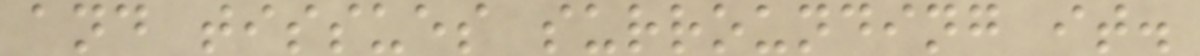and tissues surrounding it.
